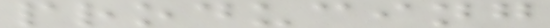producing
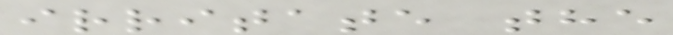irritate the
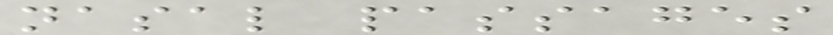nasal passages
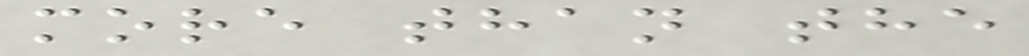more than the
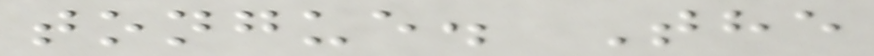tongue. The
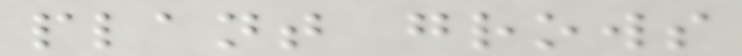plant grows
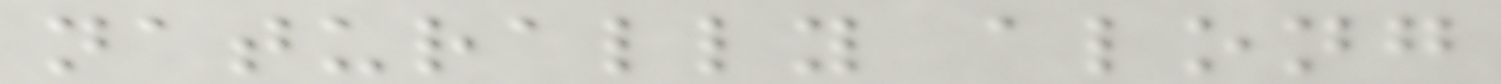naturally along
